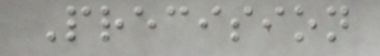Precision
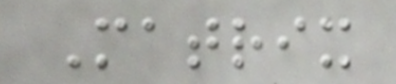Matrix
